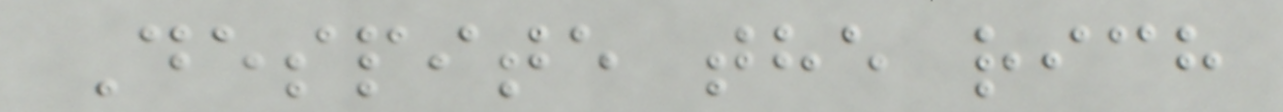Despite the rich
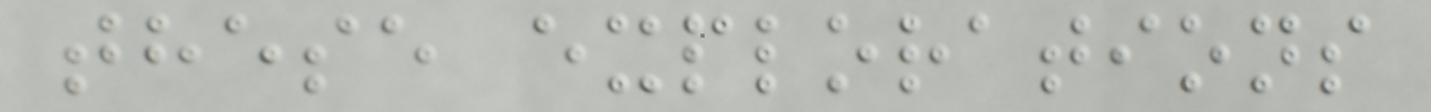these explorations
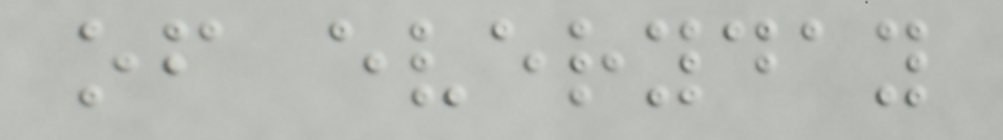of everyday
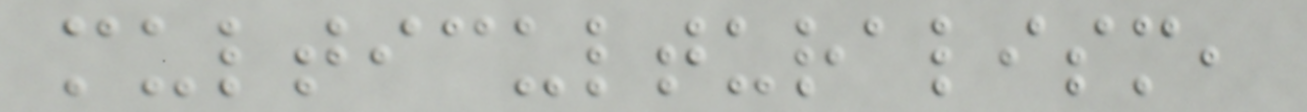multiculturalism,
